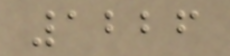1226
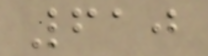610
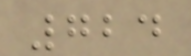724
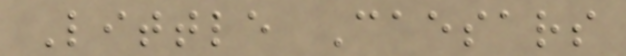Little Caesars
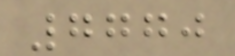7770
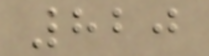820
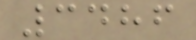3486
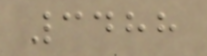3488
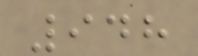948
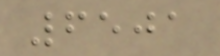6501
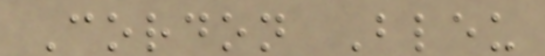Cordon Bleu
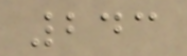243
